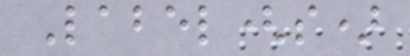Label(s)
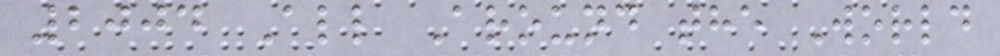2004 All Around the World
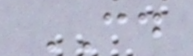CD
